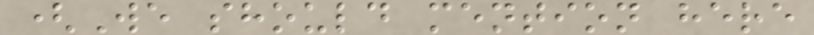(We should mention here
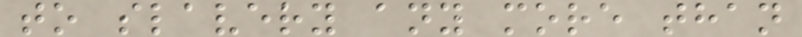to slavery any more than
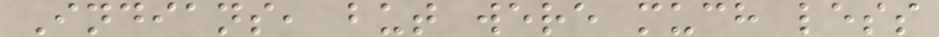Indians, but were much less
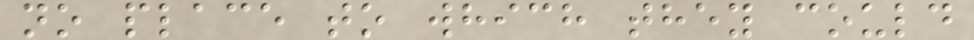no place to which they could
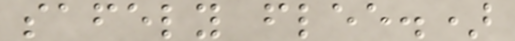safely flee.)
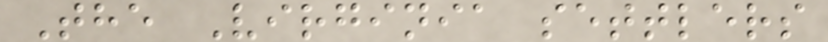The Virginia settlers
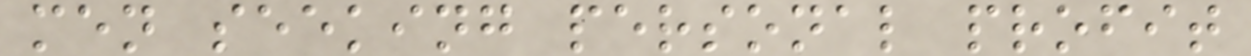men seeking personal profit
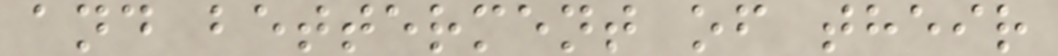and betterment of their
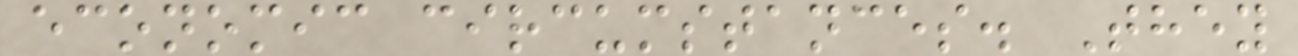economic circumstances. They
